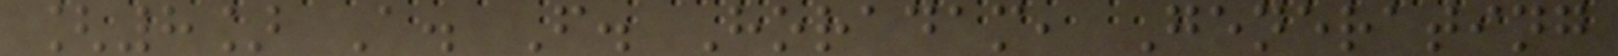[8] A. F. Horadam, Generating
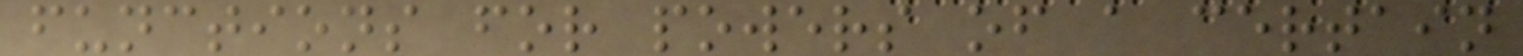functions for powers of a certain
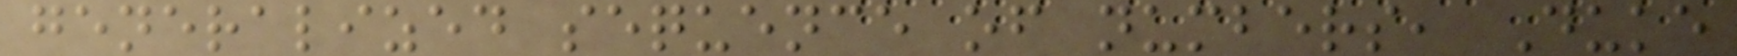generalized sequence of numbers, Duke
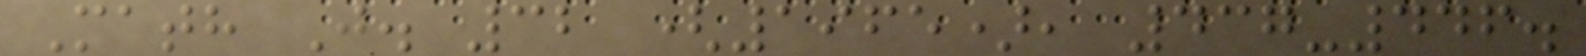Math J. 32 (1965), 437-446.
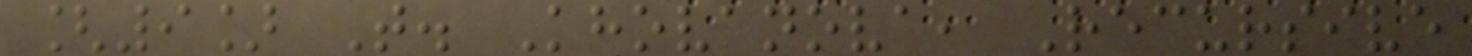[9] T. Khovanova, Recursive
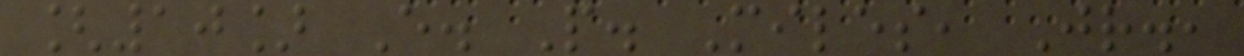[10] E. P. Miles, Jr.,
